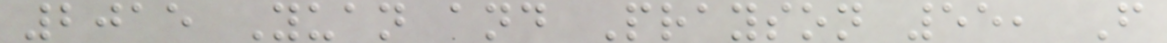2015 Yuan and Prayson 55, F
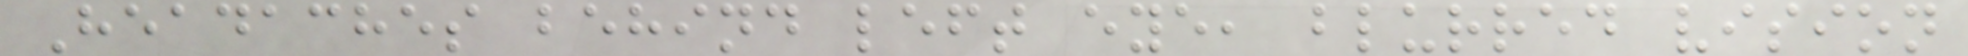Headaches behind left eye, blurred vision
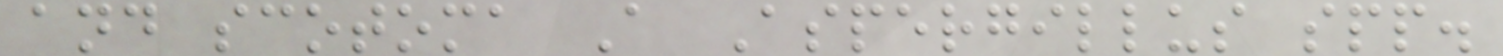and scotoma A Aspergillus spp.
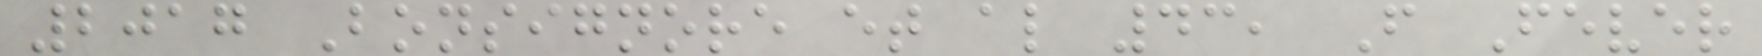2017 Bonsignore et al 43, F Fever
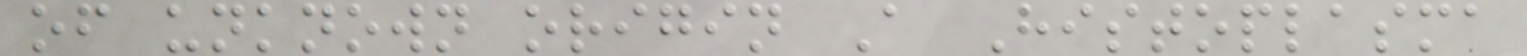of unknown origin A Histoplasma
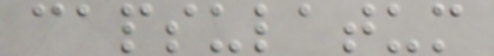capsulatum
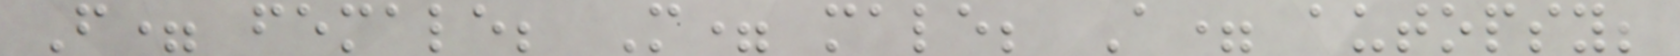F= female; M= male; A= autopsy;
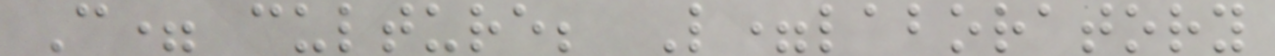C= culture; L=laboratory
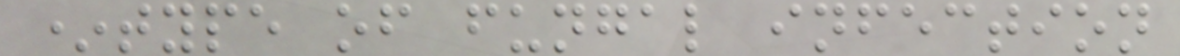*type of fungal infection
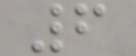6
